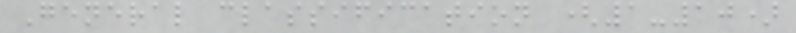General classification (1-10)
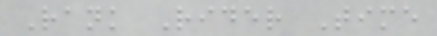Rank Rider Time
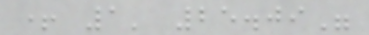+ 1' 25.09"
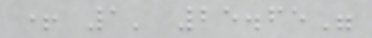+ 1' 25.65"
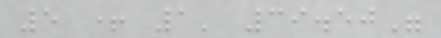5 + 1' 39.50"
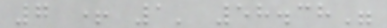7 + 1' 58.38"
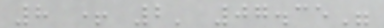8 + 2' 07.35"
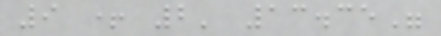9 + 2' 13.35"
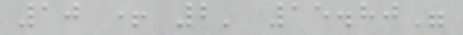10 + 2' 15.80"
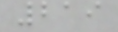219
